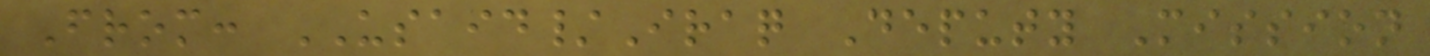From: USAID/Iraq Deputy Mission
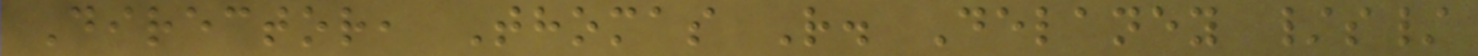Director, Thomas R. Delaney /s/
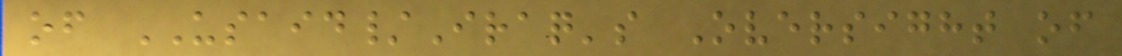of USAID/Iraq's Oversight of
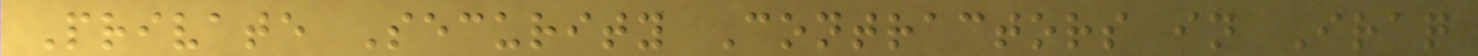Private Security Contractors in Iraq
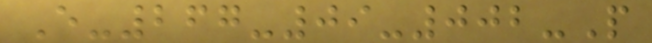E-267-09-002-P
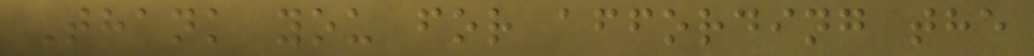Thank you for affording the
